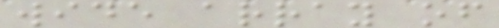wide array of
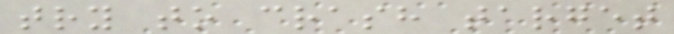try to crash target
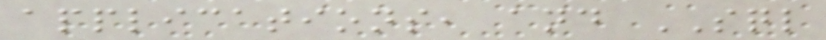applications, and SQL
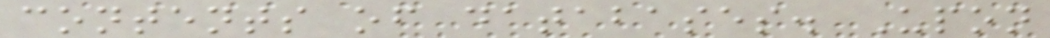contents of databases. Upon
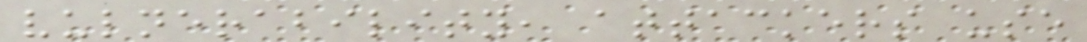vulnerability, attackers use
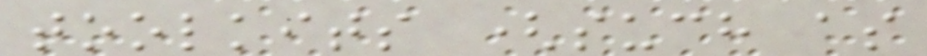toolkits (such as
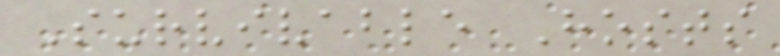Survivable Hosts
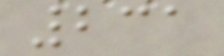231
